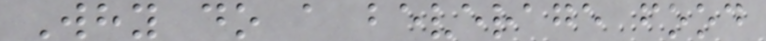Why do a beverage food
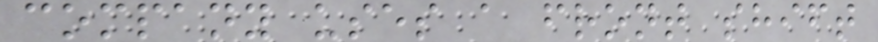company uses a front shift
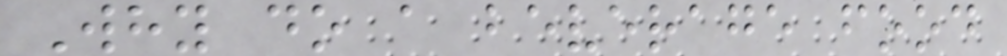Why do a beverage food
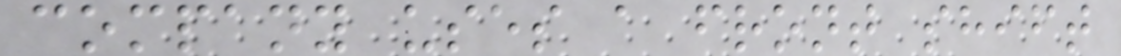company uses a front shift
